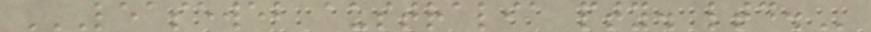LEASEWEB AUSTRALIA PTY. LTD.
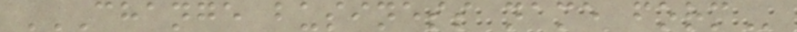CHANGE BUSINESS NAME FORM
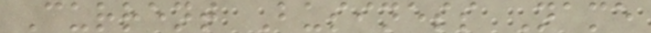Current Business Name
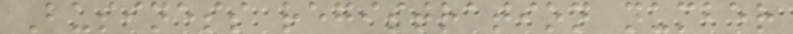Business registration number
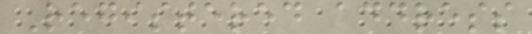Registered address
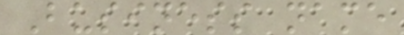Business name
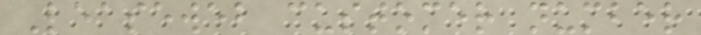Leaseweb customer number
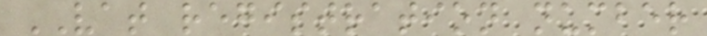VAT registration number
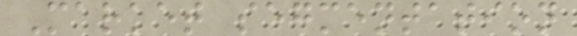Market segmentation
